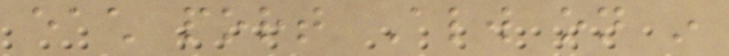each port Always on in
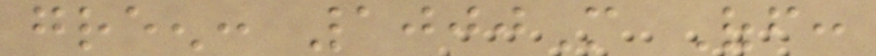green: 1000M Off:
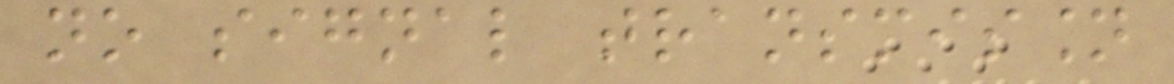no signal transmission
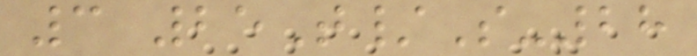3 25T/S-28
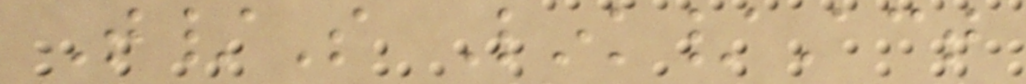T/S Link/Act
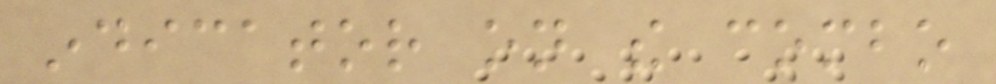indicator on the combo
